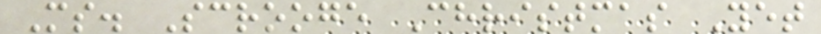Ms. Scrooge Christmas Yet
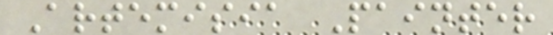Artemisia Painter
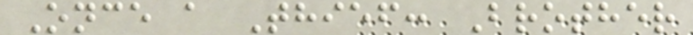Once a Thief: Brother
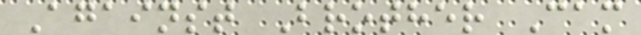Against Brother Cam
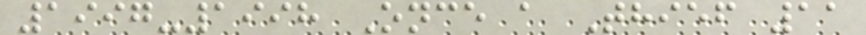1997-1998 Once a Thief 11
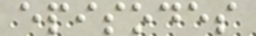episodes
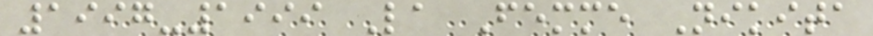1997-1999 La Femme Nikita
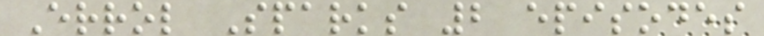Errol Sparks 2 episodes
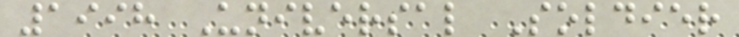1998 Universal Soldier
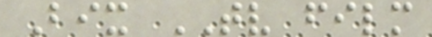Bix TV film
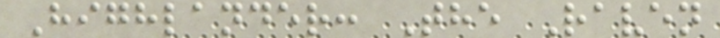Highlander: The Raven
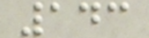143
